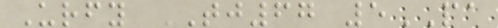Urfy TJ67 5PA
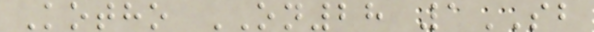Kotho ON28 1SB
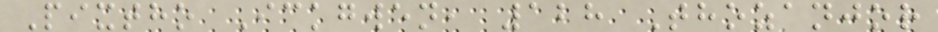Pixtho Ickgwen, 128 Thozanjor
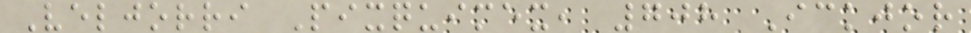Veljorri Pixquimex, 708 Ickjor
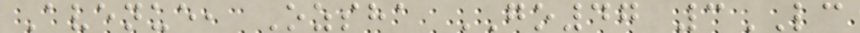Avenue, Ozsha GO47 3LC
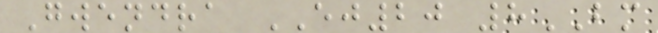Gwendra EJ20 8BM
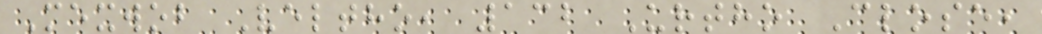Mexwob Veltho, 132 Urtho Close,
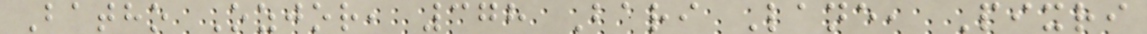Batho Ozjor, 378 Bari Lane, Pixri
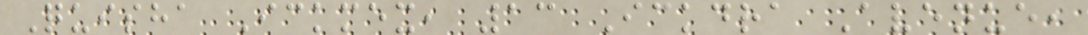Quisha Ickmex, 13 Ickdra Avenue,
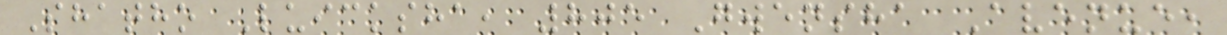Shatho Luicksha, 805 Gwensha Avenue,
